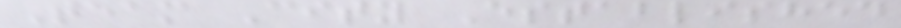Team City Established
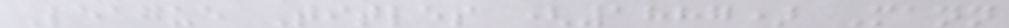League Titles (1887) Mann
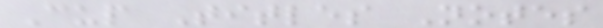Cup Titles Notes
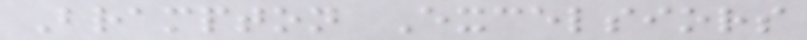Brampton Excelsiors
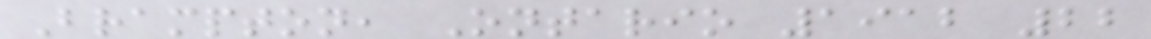Brampton, Ontario 1912 22
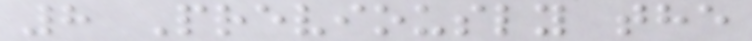8 Previously the
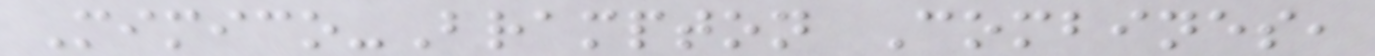Mimico-Brampton Combines,
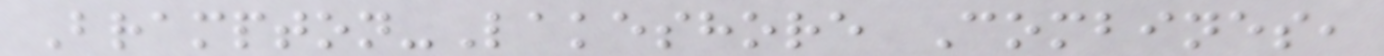Brampton-Lakeshore Combines,
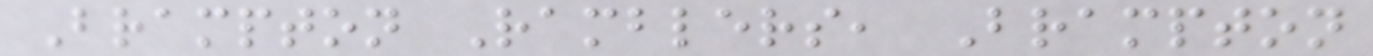Brampton Ramblers, Brampton
